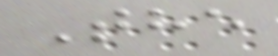The
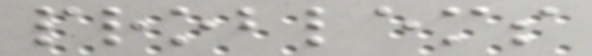problems
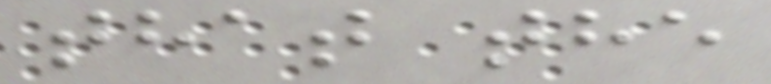that the
